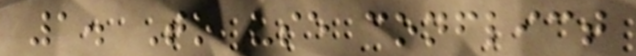1. To use conflict
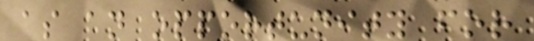as an opportunity for
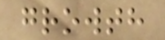growth
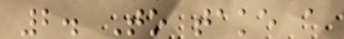2. To take a
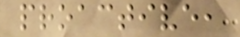proactive,
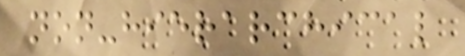non-hierarchical
